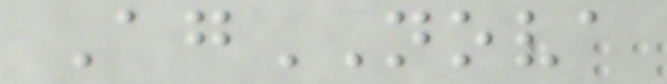AgNOVA
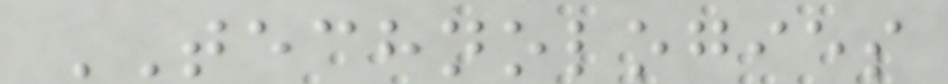TECHNOLOGIES
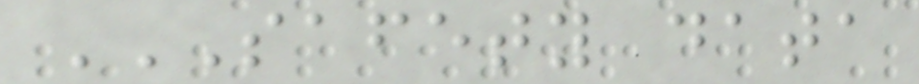SAFETY DATA
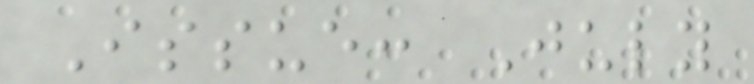Issue: July
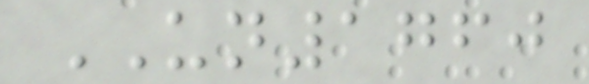UN1760
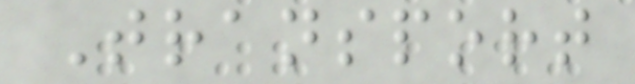Transport
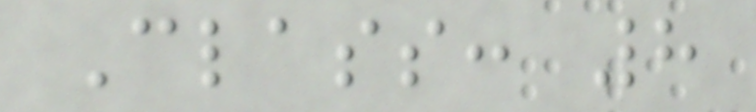Class: 8
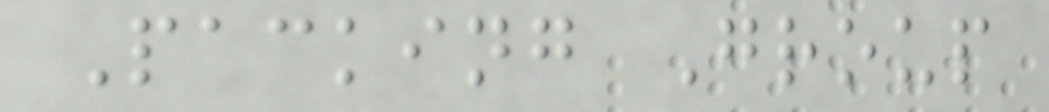Packing Group
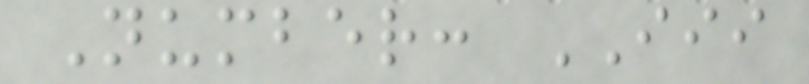Number: III
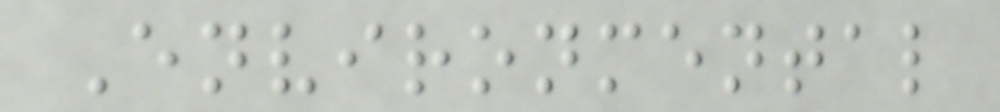Environmental
